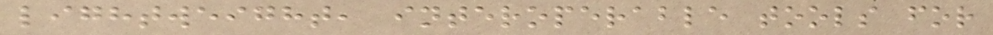lightweight, interoperable tools for
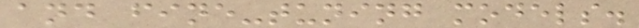and fine-tuning models.
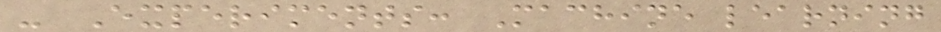- Experiments: Machine learning
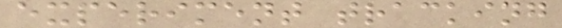experiment tracking
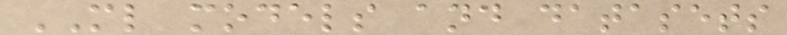ML models and datasets
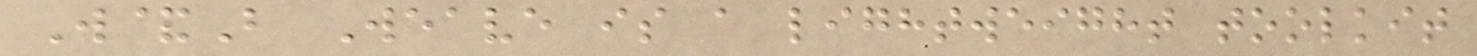W&B Weave is a lightweight toolkit
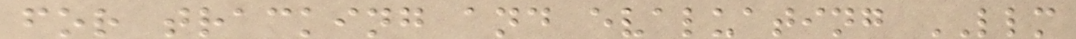for tracking and evaluating LLM
